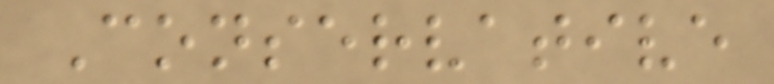Conservative
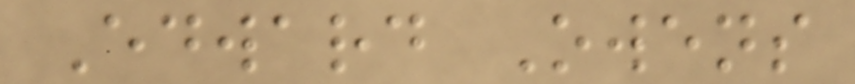Edward Owens
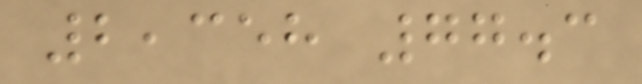2,358 77.3
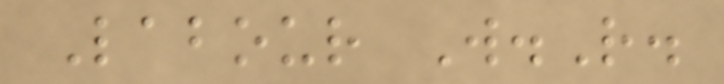Labour W.R.
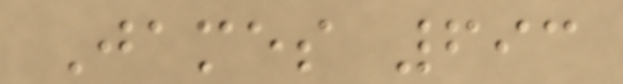James 693
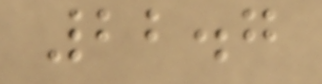22.7
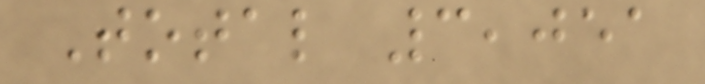Total 3,051
